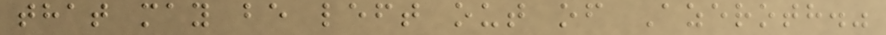that may be left out of Azeroth."
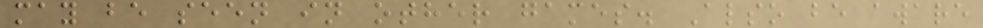may be seen in other games. Also be aware
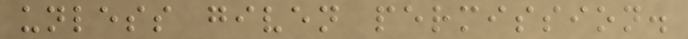unless given permission.
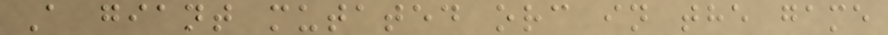A giant mutated orc in the game
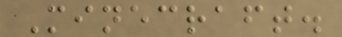Minecraft.
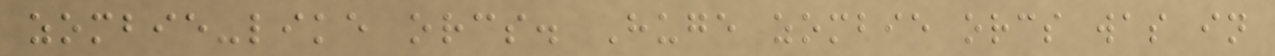zombie-like orcs. Huge zombie orcs was in
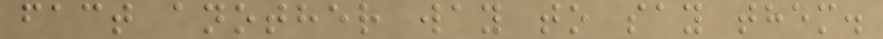fact another way to say them.
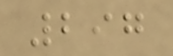297
